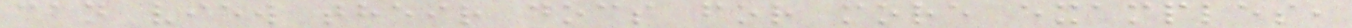can view their docs for more examples,
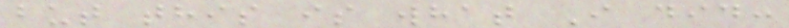but this is what I did:
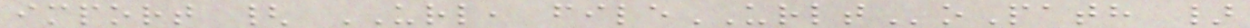import { URL, fileURLToPath }
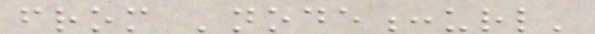from 'node:url'
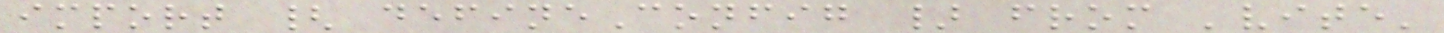import { defineConfig } from 'vite'
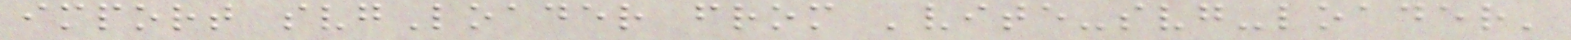import svgLoader from 'vite-svg-loader'
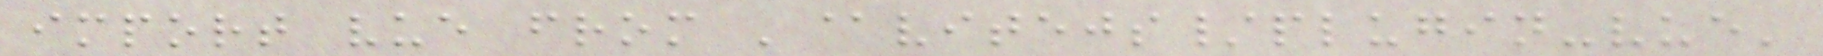import vue from '@vitejs/plugin-vue'
